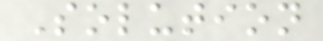Solution
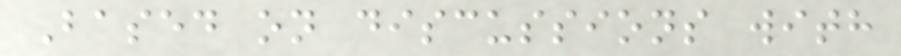Based on discussions with
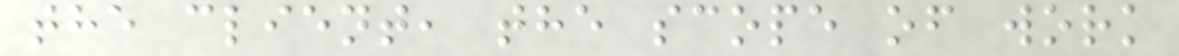the client, the scope of work
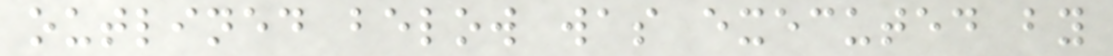outlined below was executed by
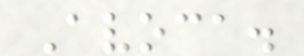Avoca.
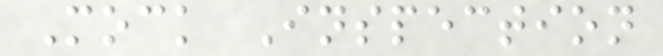Mock Inspection
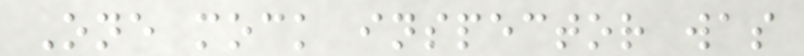One mock inspector was
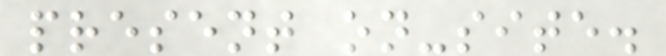present on-site.
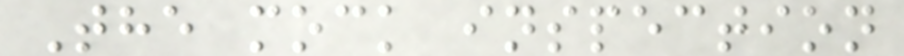The mock inspection
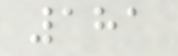181
